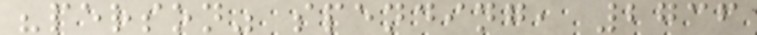"person" spending, 2736
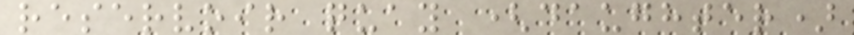reservoir quay (daughter)
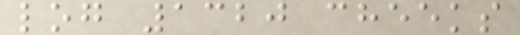log 1320 cheeks
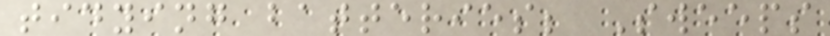tidying batteries; Sweeps
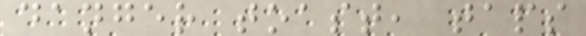danger toast, taps
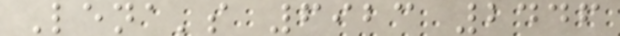Lena's 6923 2446
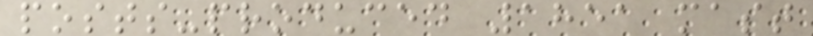posts-produced 1851 mast
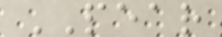PEAR
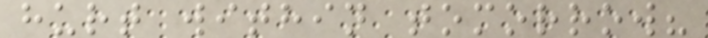hurt within tomorrow?
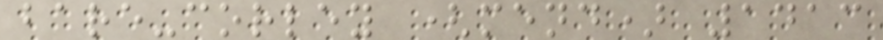bare-corley (mend) 1413
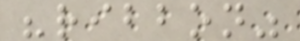"ribbon"
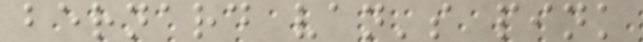bernard van's pink
